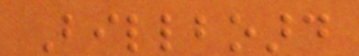Billboard
